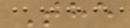The
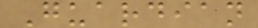Guardian
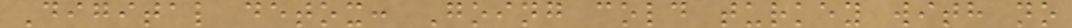Digital detox: Going cold turkey with no
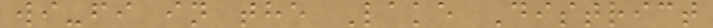wi-fi in the Lake District
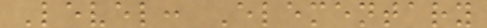Level: Elementary
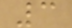3
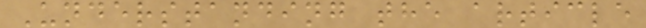Understanding the article
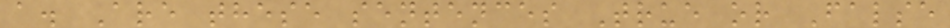a. Are these sentences True or False
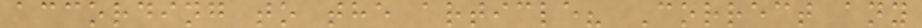according to the article? Correct any
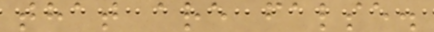that are false.
